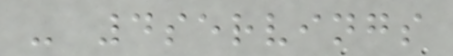- 4servings
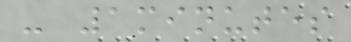- 1minutes
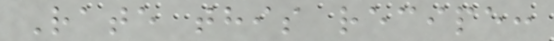Rate this recipe:
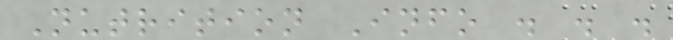Nutrition Info . . .
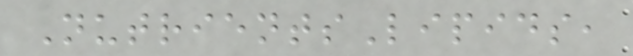NutrientsLipids,
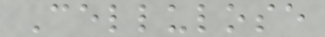Cellulose
